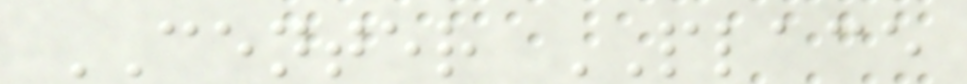CENTER PLACE
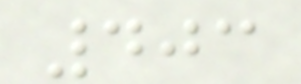403
